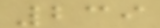239
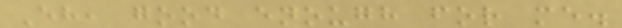Eh, good enough for me.
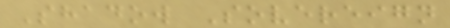Shadow Sovereign
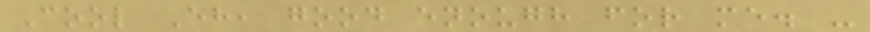Cool Eh, good enough for me. -
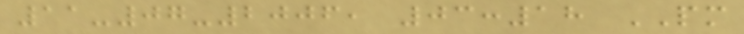11-07-2006, 03:18 PM
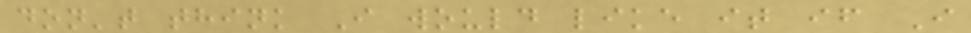don't think I would like it if I
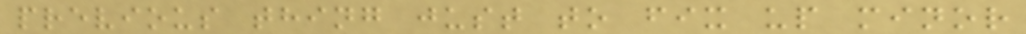previous thing just to fix up minor
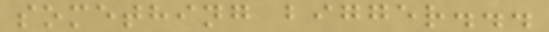something bigger...
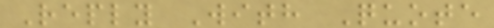Reply With Quote
